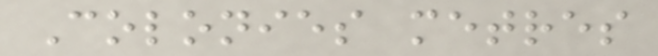Colonies metres
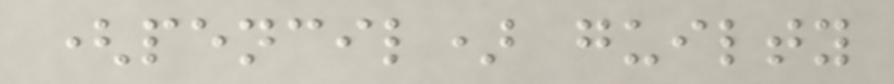(pencil) guilty
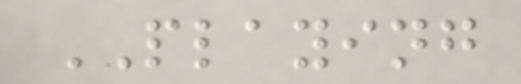PLAYING
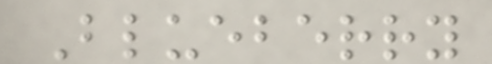Blueberry
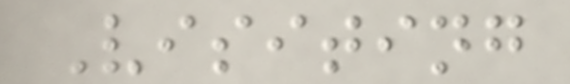Visiting
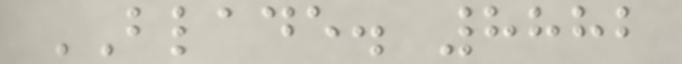BLADE. 8882
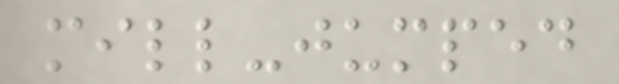mill-jumped
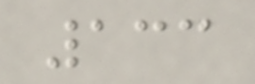133
